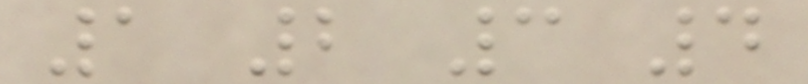1 2 3 4
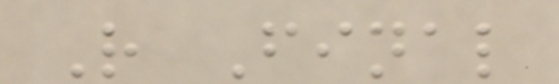R Final
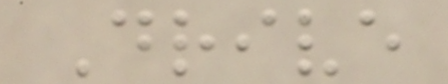Drive
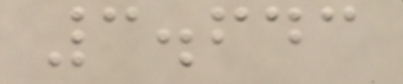3.643
